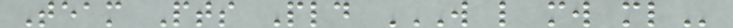Team Pts Pld W L MW ML
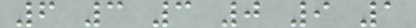6 3 3 0 9 1
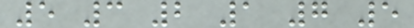5 3 2 1 7 5
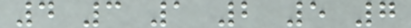4 3 1 2 5 7
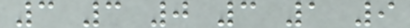3 3 0 3 1 9
